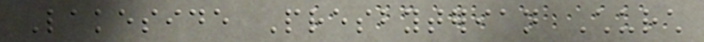Lakeside Presbyterian Church
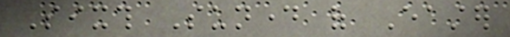Sixth Sunday of Easter
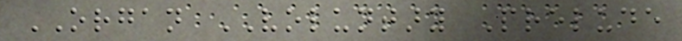ORGAN VOLUNTARY Prelude
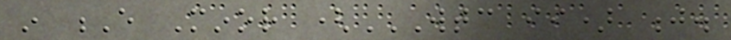in E Minor (WTC II) J.
